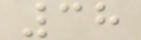38
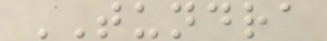TUNDRA
